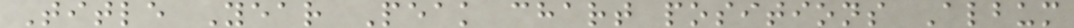Title Year Peak chart positions Album
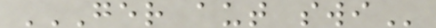GER AUT SWI
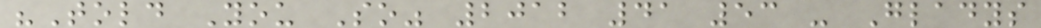"Told You So" 2012 41 53 - Gladys
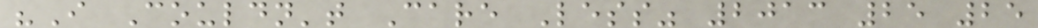"I Couldn't Care Less" 2013 25 25
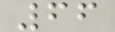66
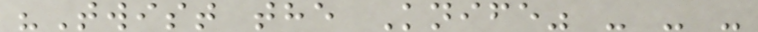"Twist the Knife" - - -
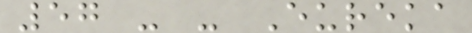57 - - Eureka
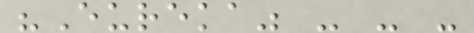"Eureka" - - -
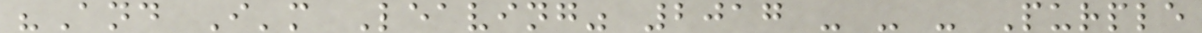"And I'm Leaving" 2017 - - - Purple
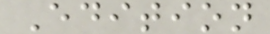Edition
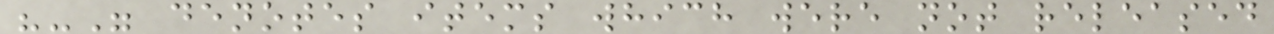"-" denotes items which were not released
